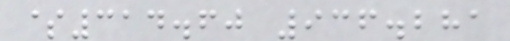$314.60 936.281
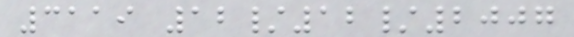3119 12/12/2007
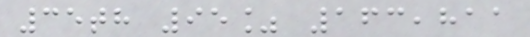35th 95% 163,811
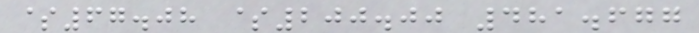$67.08 $200.00 481.677
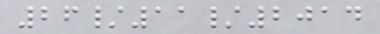26/11/2014
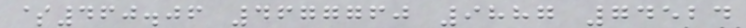$460.06 4677760 9887 74524
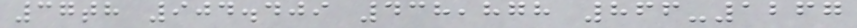37th 904.409 438,878 866-1267
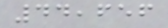44,656
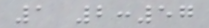1 2:57
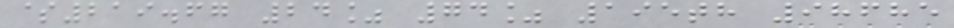$219.67 24% 74% 195th 98685
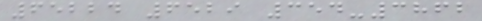65224 6529 354-3862
